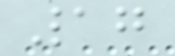17
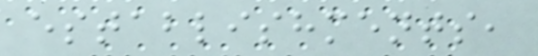establishments,
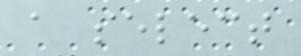a select
